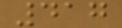417
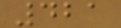421
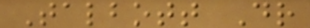Talbott Dr
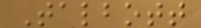Talbott
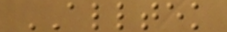ALLTEK
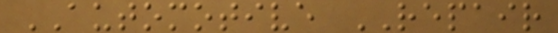AUTOMOTIVE REPAIR
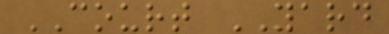COURT YARD
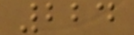224
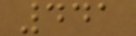441
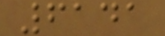6141
